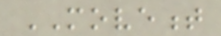MOVEMENT
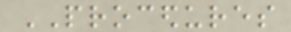PROCEDURES
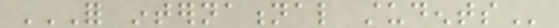FOR INTERNATIONAL STUDENTS
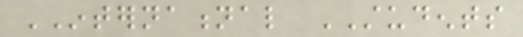INTERNATIONAL STUDENTS
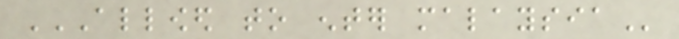ALLOWED TO ENTER MALAYSIA
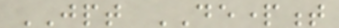JPT DEPARTMENT
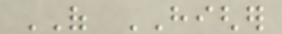OF HIGHER
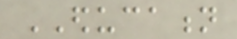EDUCATION
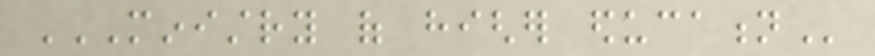MINISTRY OF HIGHER EDUCATION
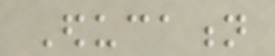Education
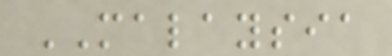MALAYSIA
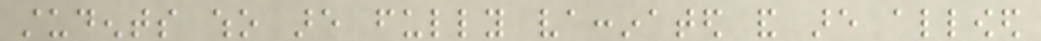students who are fully vaccinated and are allowed
